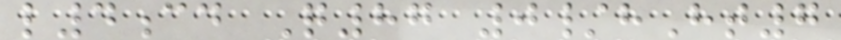l4cd Q87 0/hHt7
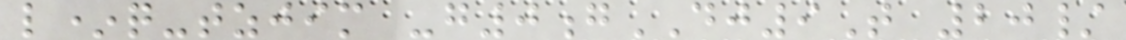l*q-tzjim -g0gDJ9T 20/
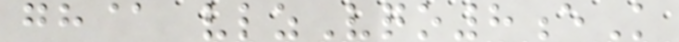gh@ vlzVqo8eK
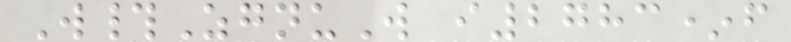W#ZgnuW i2783*f
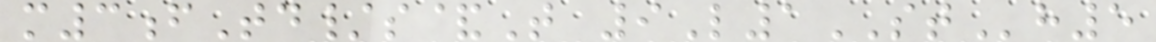m3fTd/s&T 9L1STh5
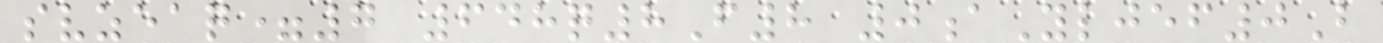svzeaq=7 648q8F8 0aYljef0B
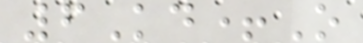6Kd+O
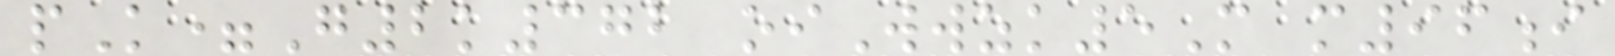pK=G2k372 oiWwzk5M m96i
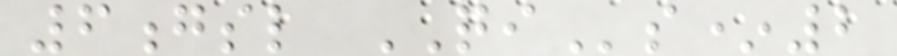6gsl QIs*2
